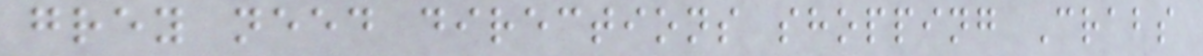grey need directions shopping Crabs
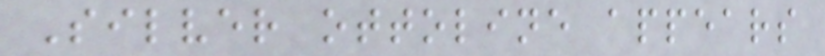Silver ottoline appears
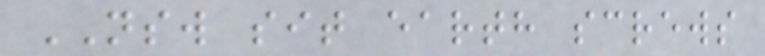NSW sit earth screws
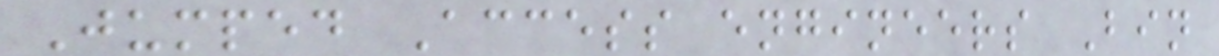Jumped Access engineers Bin
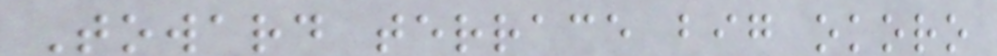Toward terrace big okoro
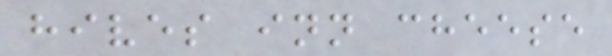hives inn cheese
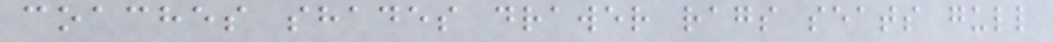coaches shades drawer rags seats gull
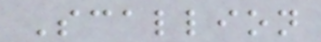Scallion
